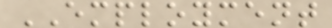EMPLOYMENT
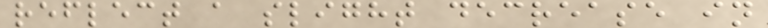reflect a slight decrease in
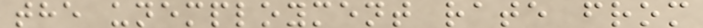the unemployment rate from
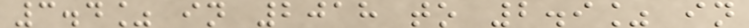3.4% in 2018 to 2.9% in
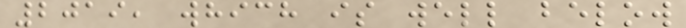2019, which is well below
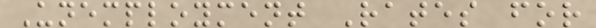Unemployment Rates for
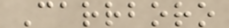Carrboro
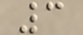3
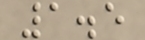1.5
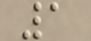1
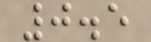0.5
